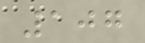107
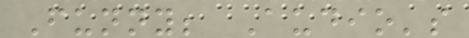Funny; Audio's
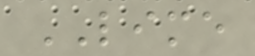LIME
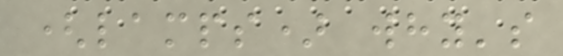(lamps) why's
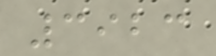3923
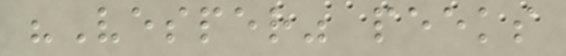"Vesper" peeks
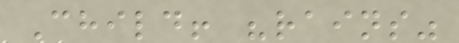Child! "rains"
